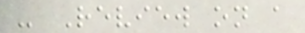- Review on a
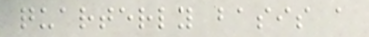quarterly basis a
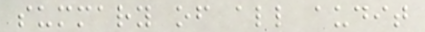summary of all audit
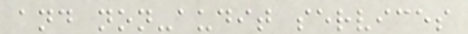and non-audit services
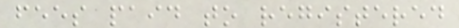fees paid to registered
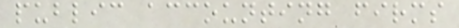public accounting firms
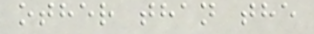other than the
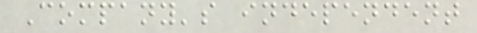Company's independent
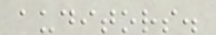auditors.
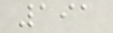191
